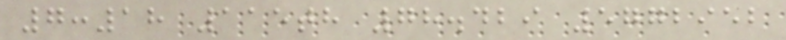7:18 115th 78.429 5772952
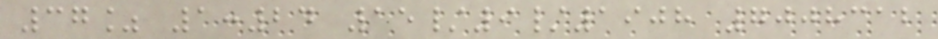37% 1:24 15/9/1908 7008312
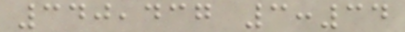340,437 3:34
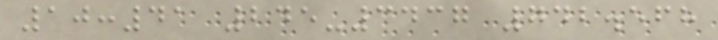10:41 245-3437 742.568
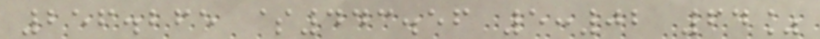256.265 $443.56 5:02 64%
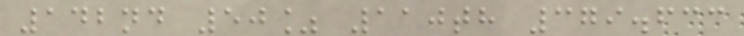142nd 50% 110th 379.633
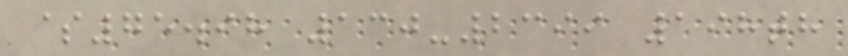$75.98 130-2399 198th
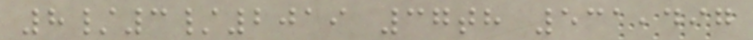8/3/2019 37th 531,497
